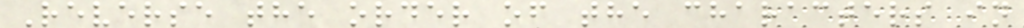Reverse the order of the characters in
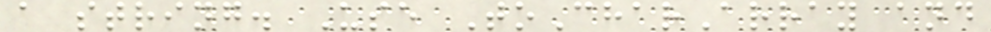a string. Use ToCharArray and
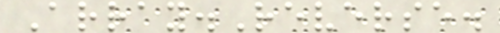Array.Reverse.
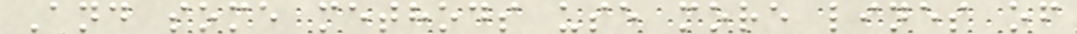And some methods use more lines of
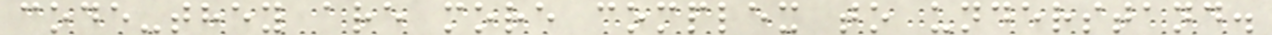code-they are more complex to understand.
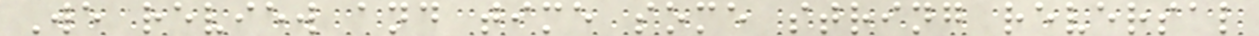We review and time some string reversal
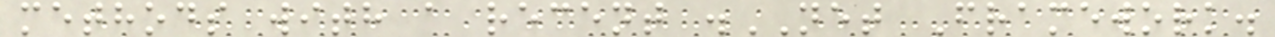methods with a recent .NET Framework.
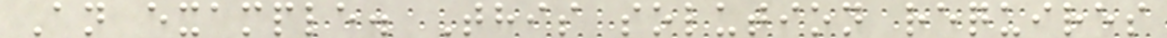An example. This solution requires
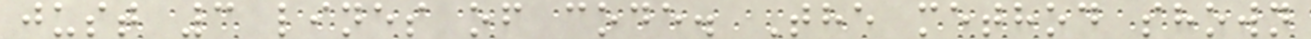just 3 lines of code. The method shown
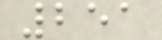251
